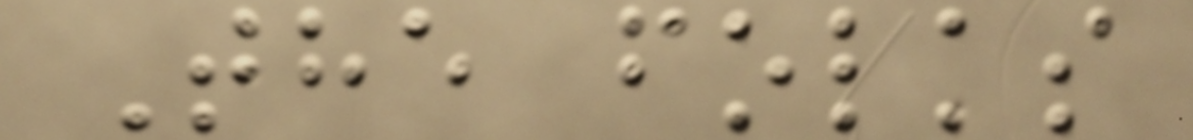The folks
